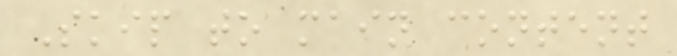Skip to main content
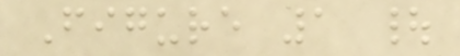Figure 1 |
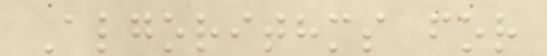Algorithms for
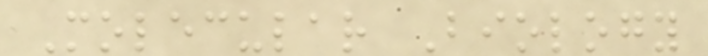Molecular Biology
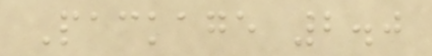Package 2.0
